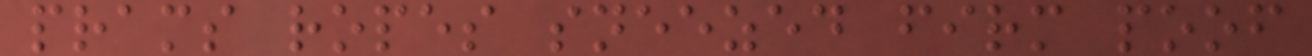prams ropes sneezed firm poof
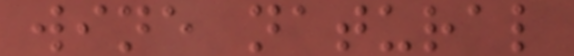wine natural
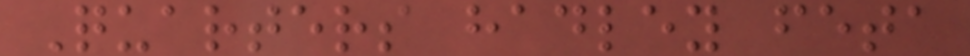Quarters hadley feta
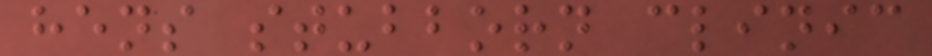hens stubborn clinic
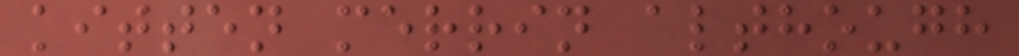kitten merrin although
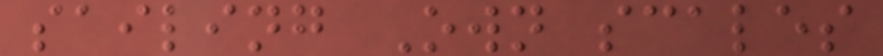sailing Own scales
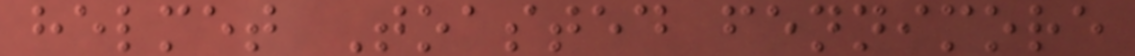helmet Toasted fennimore
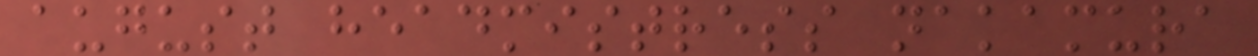august headmistress nakamura
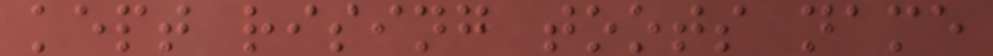kept rising toots name
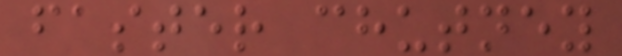faster chutney
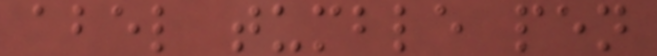abel tumble pen
